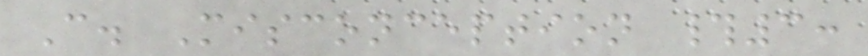C. Misconception #3:
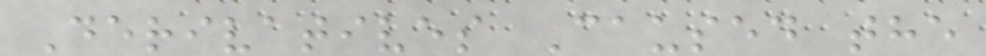Derivatives Caused the
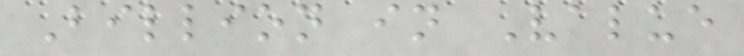Billion in Value
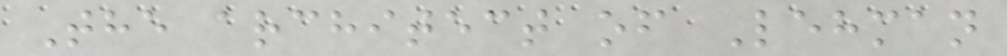The architect of Lehman
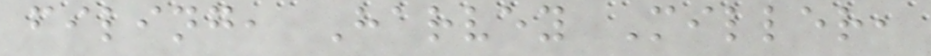filing, Harvey Miller,
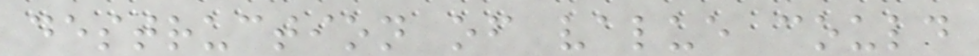destruction of value could
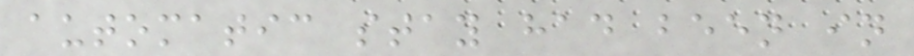automatic stay had been in
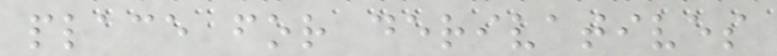place for derivatives
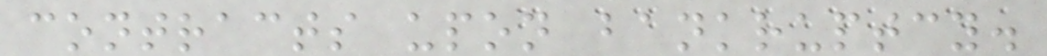contracts upon bankruptcy.
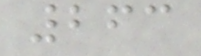263
